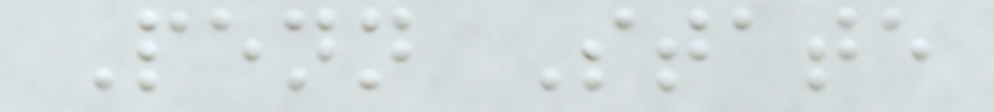Penn State
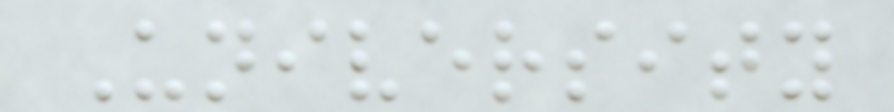University
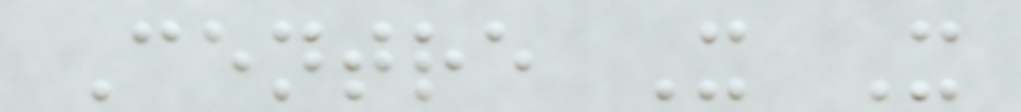Centre X X
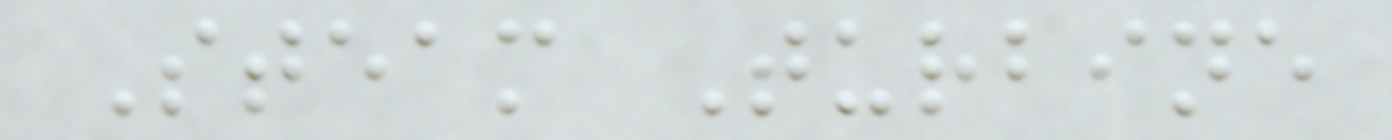Steam Turbine
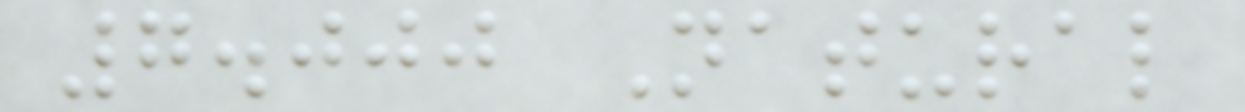7.000 Natural
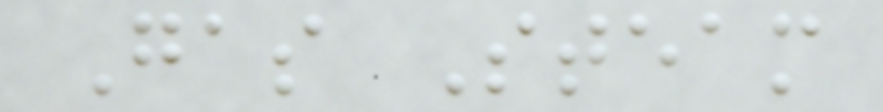Gas Steam
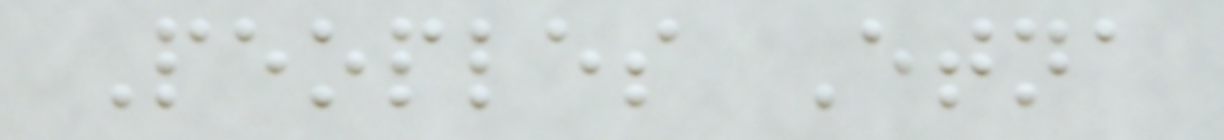Peoples Etna
